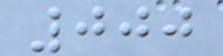000
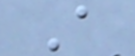A
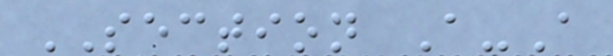SECTION A-A
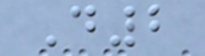D2
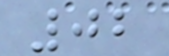02
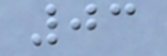03
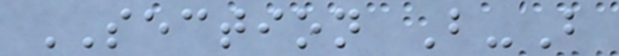SECTION B-B
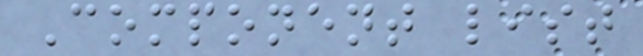Component list
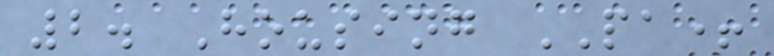2. Housing PA+
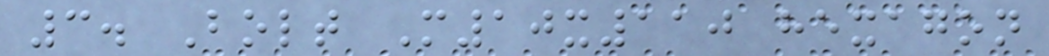3. Bolt M10x110 hexagon
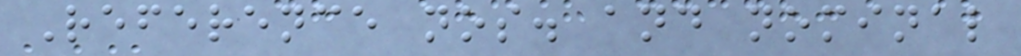Reference nos. and nominal
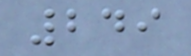249
